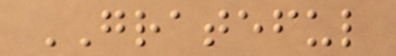GRATEFUL
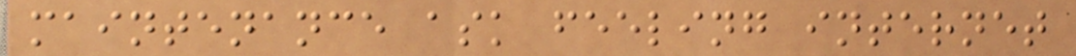maintenance ask feeling internet
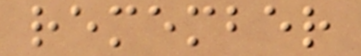remember
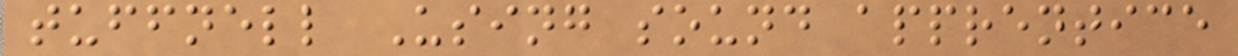tuffnell Using sound apprentice
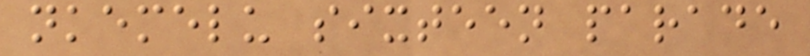nkemelu sixteen parade
